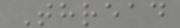Thread
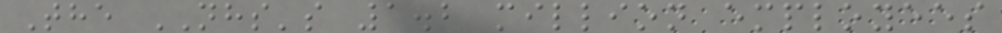The NHS's 1.2 million employees
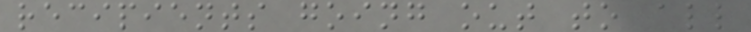recipients going out to all
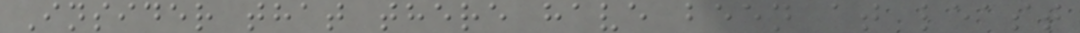Insider that there have been at least
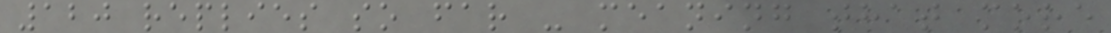120 replies so far - meaning that more
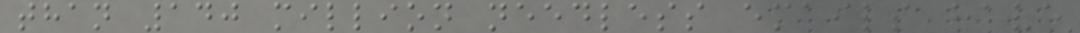than 140 million needless emails have
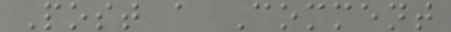Post a Comment
